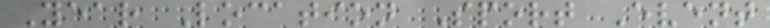Year Location Sport Event
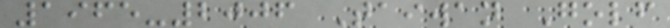1965-2006 Taiwan Golf
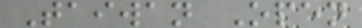Taiwan Open
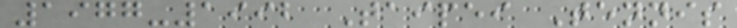1977-1992 Taipei Tennis
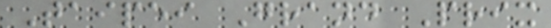Taipei Grand Prix
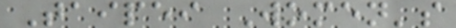Taipei Women's
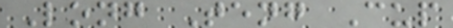Long Teng Cup
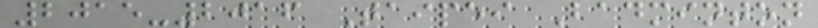2015-2016 Taipei Badminton
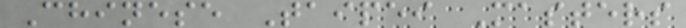Chinese Taipei Masters
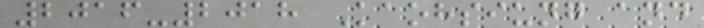2016-2018 Kaohsiung and
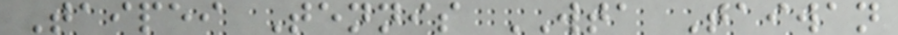Taipei Tennis WTA Taiwan
